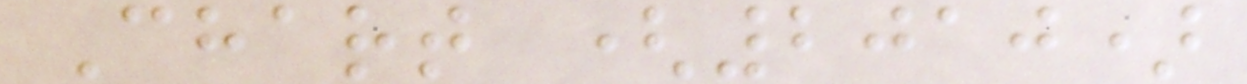Chart (2010)
